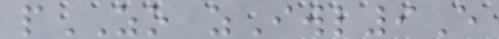pZO zIwl9E
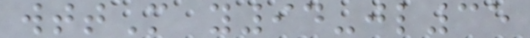wttM y94-jl35
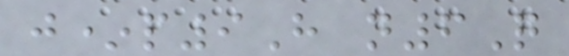j*p9H n6Q
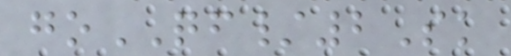goQF/2Sk
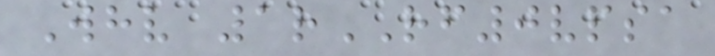Whv 1rRF0vpsa
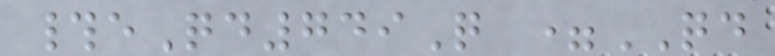#eQd749Q =QD
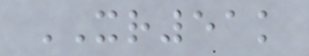XR51k
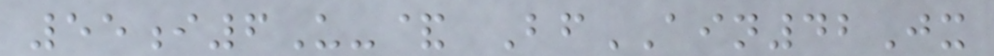55i6U-& BfAIN42Jx
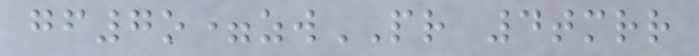gf7o=zwPR 4tmrr
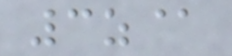3z@
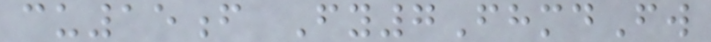cu15f Fy7FhmdFw
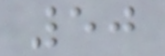50
